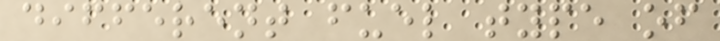different fuel type of
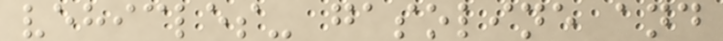vehicles- gasoline and
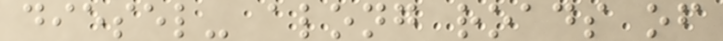diesel- along roads of
